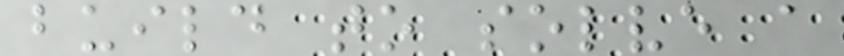build to solve a
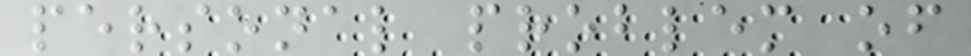personal problem of
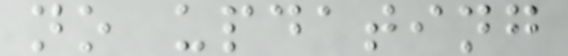no updating
